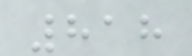818
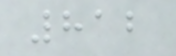812
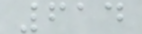614
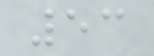53
